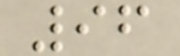96
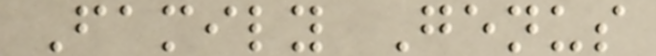Family Genus
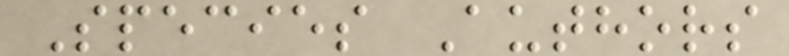Species Authors
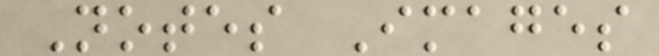Notes Images
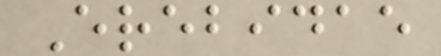Erebidae
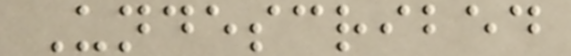Undescribed
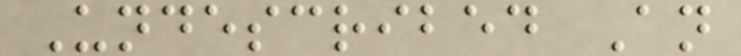Undescribed An
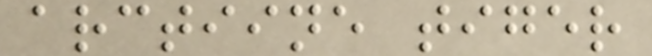arctiine tiger
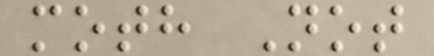moth Not
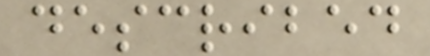described
